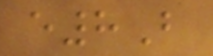e8B
